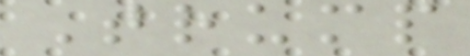Trump
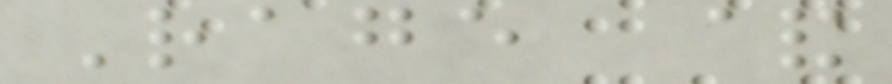Rage &
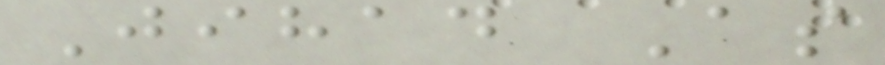Jihad As
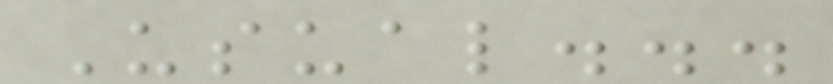Usual...
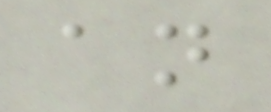an
